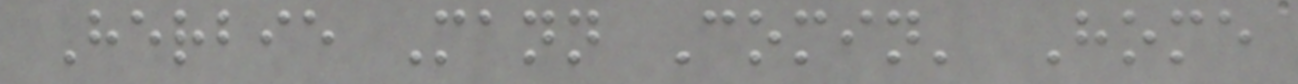Herbie Mann Comin' Home
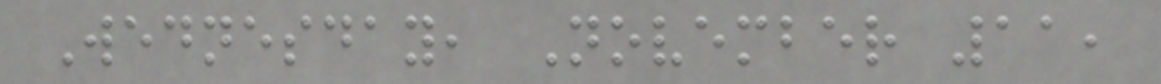Wednesday, November 11,
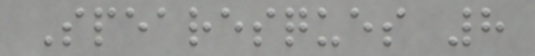Spearesques 8
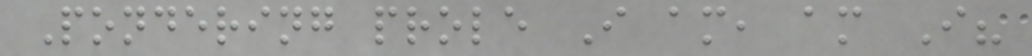Pondering prole I am, am I?
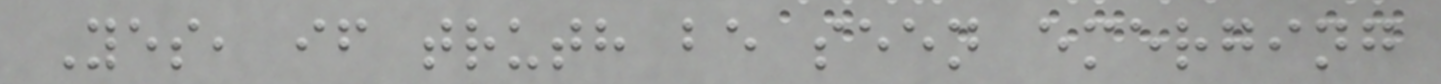Yes, if truth be seen emerging
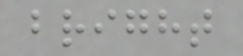bright
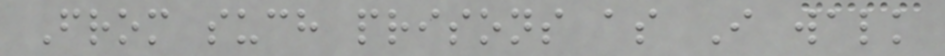From such prisons as I walk
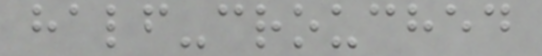half-crouched
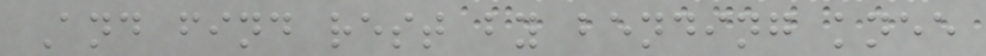And find rest by bending knee
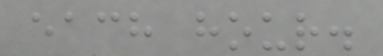each hour.
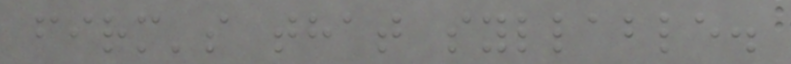firm's that syllable.
